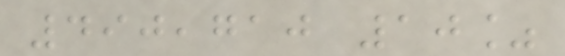490,710 10%
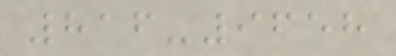816-9658
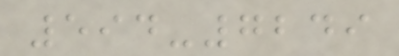594-7249
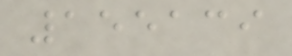155139
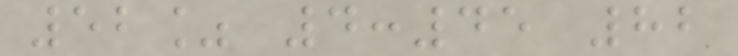52% 4:45 82
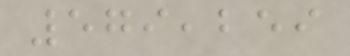579,259
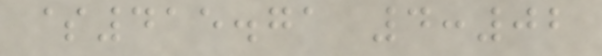$415.71 4:02
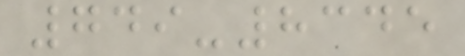749-8345
